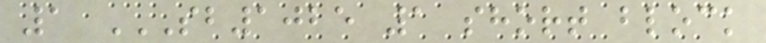1 SB1025 1 SHORT BLOCK
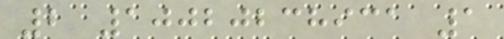2 10020238931 1
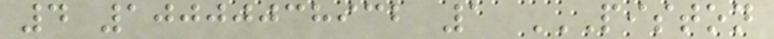4 10000038932 1 PISTON
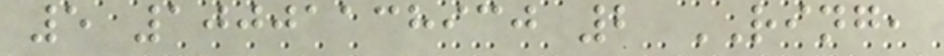5 10001138930 2 RING,
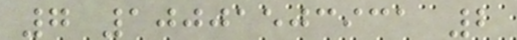7 10001503931 2
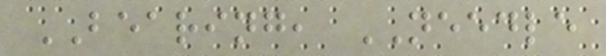BEARING, NEEDLE
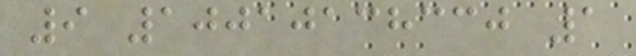9 10010138330 1
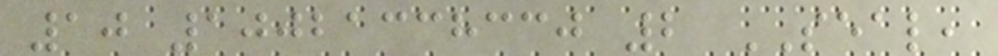10 10021338330 2 SEAL,
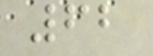62
